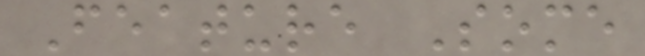Feature Some
